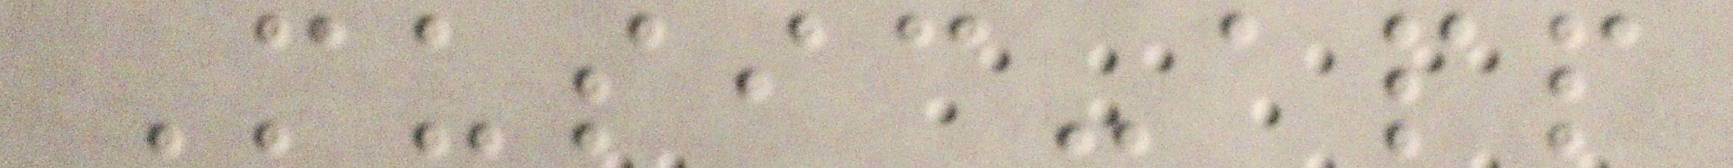Music-app
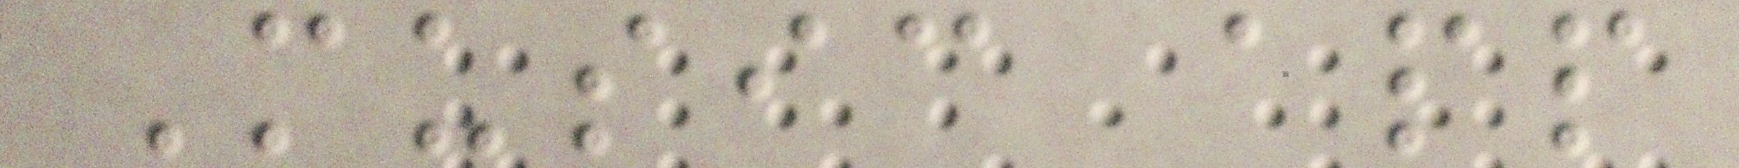Music app
